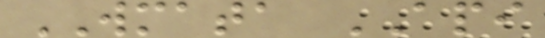WMATA API
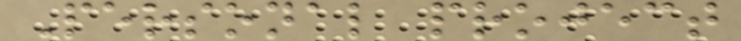Personal project
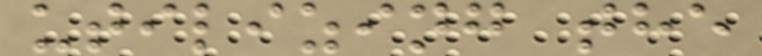utilizing the
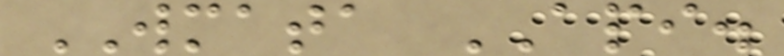WMATA API.
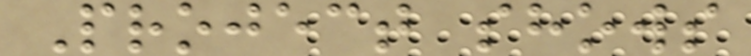Project shows
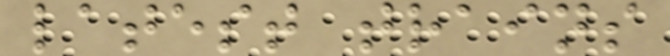latest trains
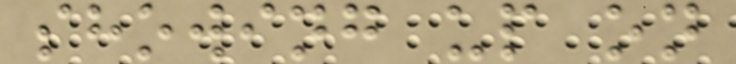showing up on
